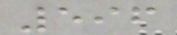596
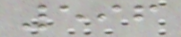596
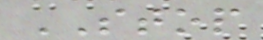STOP
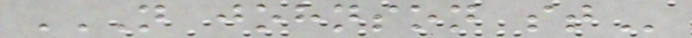N JOHNSON ST
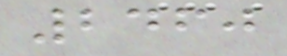2460
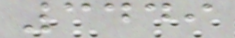3449
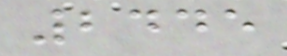2445
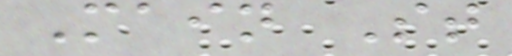Main St
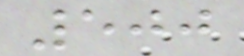500
